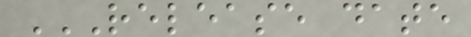RELEASE DATE
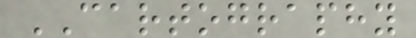CARTOGRAPHY
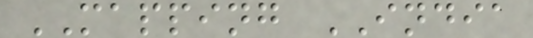MAPPING INDIA
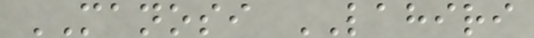MANOSI LAHIRI
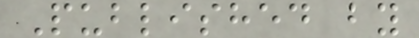Published by
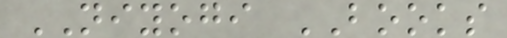NIYOGI BOOKS
